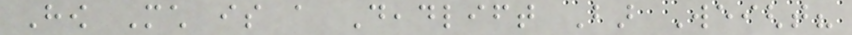How Much is a Deadlift Bar Weight?
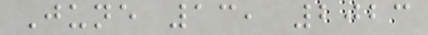June 13, 2023
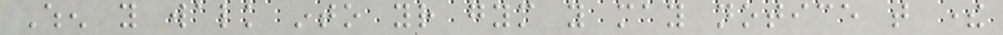When you walk into your gym you may notice that there
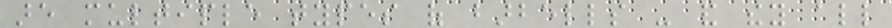are multiple types of barbells - and they all
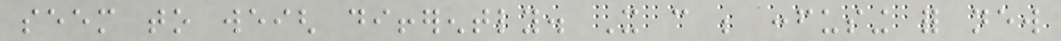seem to weigh differently. It can be confusing for new
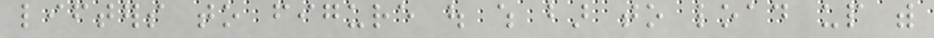lifters to figure out which bar to load up with
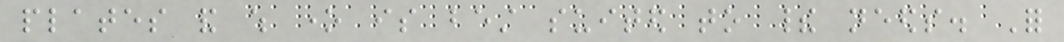plates and which one is best suited to their needs. For
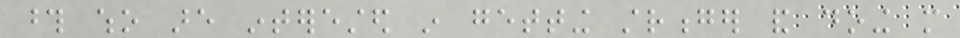those who are interested in getting stronger and doing more
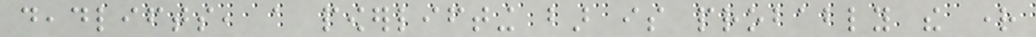deadlifts, a powerlifting bar is probably the right
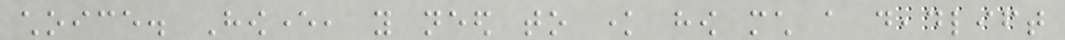choice. However, you need to know how much a deadlift
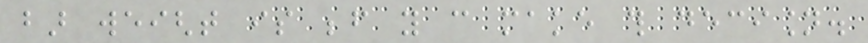bar weight is before you can make this decision.
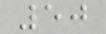50
